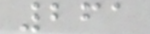261
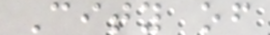City of
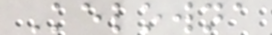Kelowna
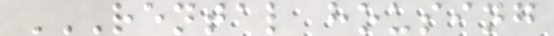RENTAL HOUSING
